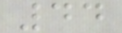44
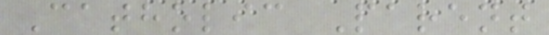Catholic Parent
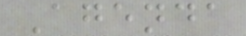Agenda
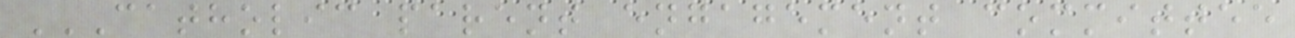CATHOLIC PARENT ENGAGEMENT COMMITTEE
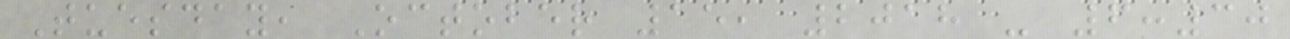Tuesday, October 15, 2018 - 6:30
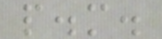p.m.
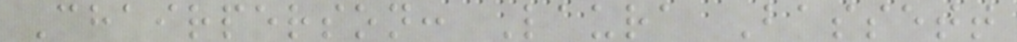Chairperson: Laura Bassett
